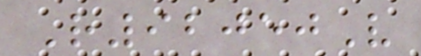R92050V
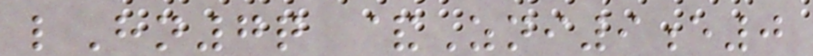lHn7q &Zni9e0
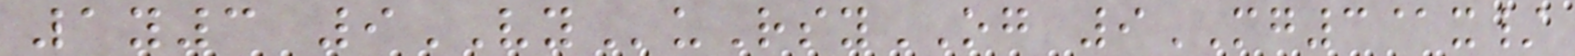1y3 9VYuRsyOG 9MG3@x/
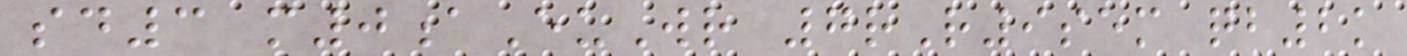sd3 m0aEuWr 7rR9sem qb2k
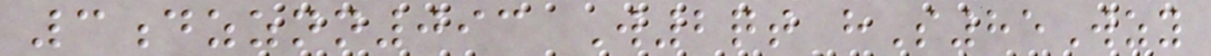3dzznn093 W2qt hS85Wzy
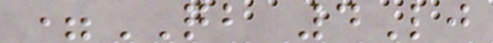=QB 4Lj
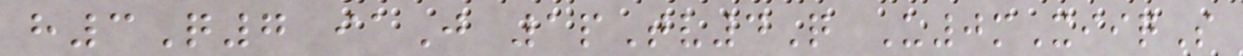h3Q7 iaJ 1pTv4Q U0mXiiqS
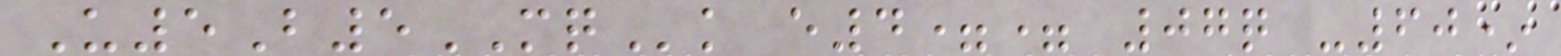U5B5MQk e4== 07q -60*
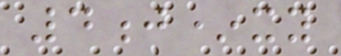4j*xy
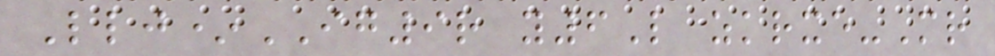Llj*IG9r y6L zkrxe-Mr
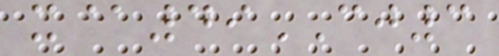x@49CJ3
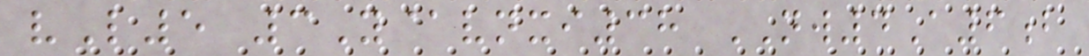vL5 3Y@vnxi38 NW4A6b
